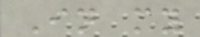In my
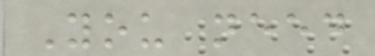You need
